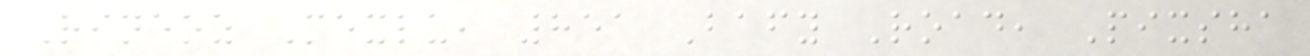Rineoz Mexlu, 851 Bafy Road, Pixsha
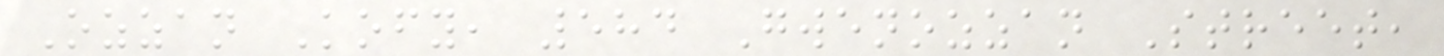Ozzan Kofy, 584 Gwenozzan Street,
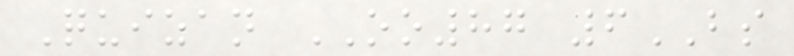Quizan OO87 6BS
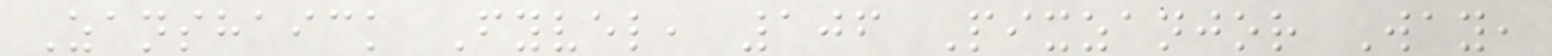Zanshaick Fyvel, 106 Pixzanjor Way,
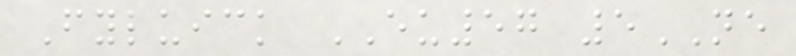Fyluick EU57 5NE
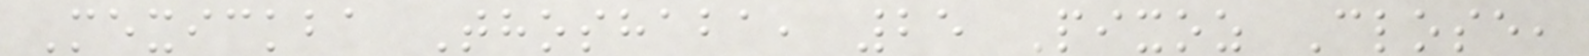Mexickba Thoshaba, 25 Pixoz Close,
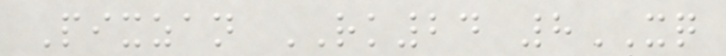Pixzan RK24 8XQ
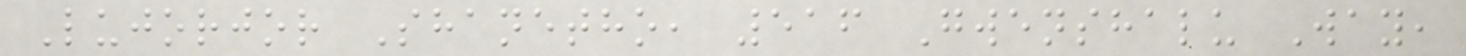Lujorjor Shanetho, 516 Gwenshalu Way,
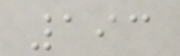193
